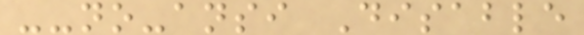--no-ansi Disable
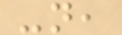-n,
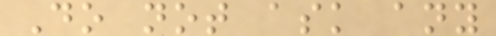Do not ask any
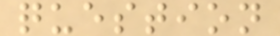question
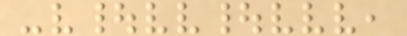-v|vv|vvv,
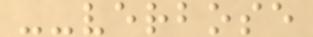--verbose
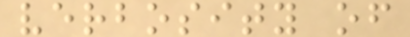verbosity of
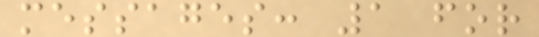messages: 1 for
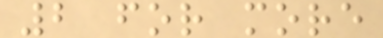2 for more
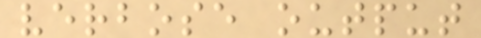verbose output
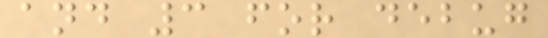and 3 for debug
